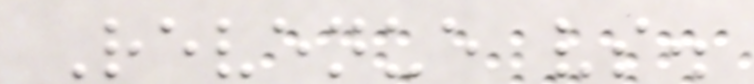Revenue vs.
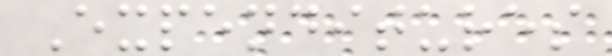Expenditures
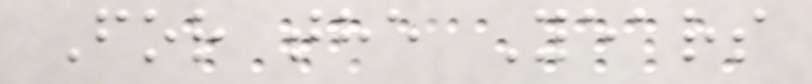For the Years
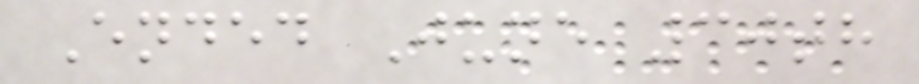Ended June 30th
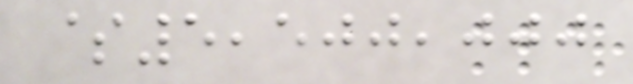$5,500,000
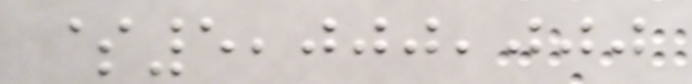$5,000,000
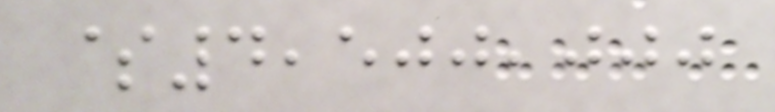$4,500,000
